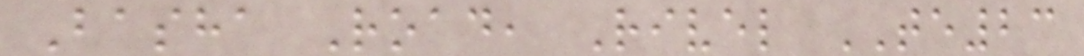Basha Road, Rivel TE23
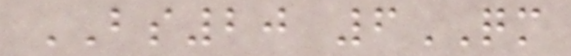BS20 6QM
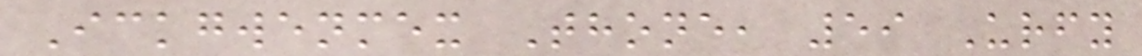Ickgwenmex Thone, 59 Urfy
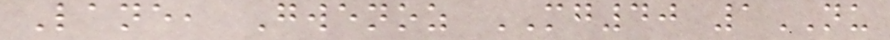Lane, Gwenoz MG40 1NU
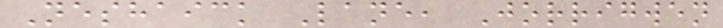Neshaick Lane, Jorrigwen
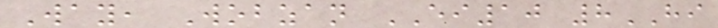Way, Wobzan EI10 8HI
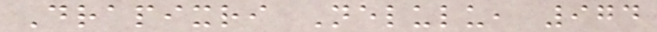Drapixri Nelulu, 974
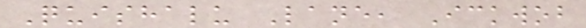Quishalu Lane, Ickwob
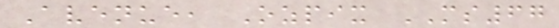Avenue, Ozpix MS67
